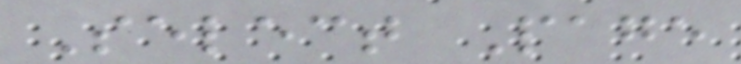Select Page
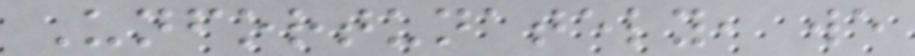Unfortunately, we
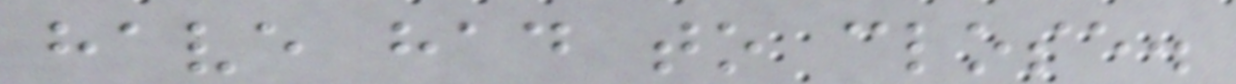have had to close.
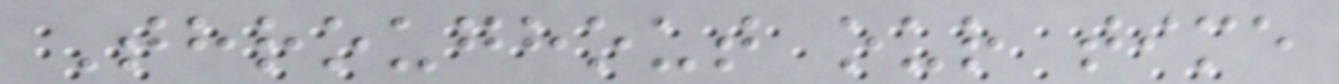Throughout our time
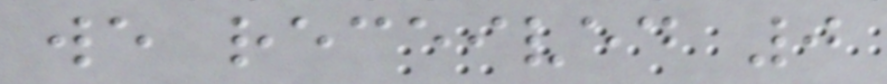we received 0
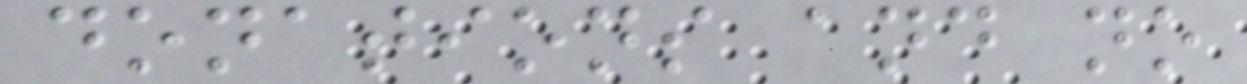donations and no
